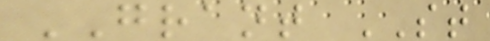GRANT ST
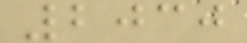2030
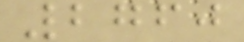2760
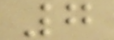7
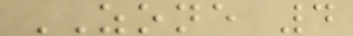ZONE 4
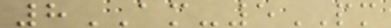8AM-5PM
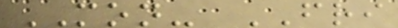MON- FRI
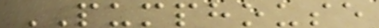PUMPHOUSE
